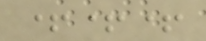+++
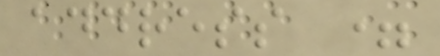address =
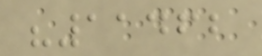"11462
